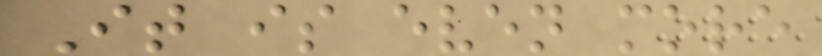It is even more
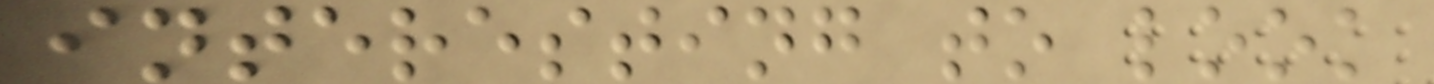interesting to look
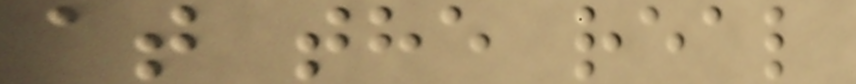at the real
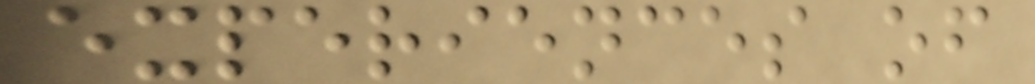experiences of
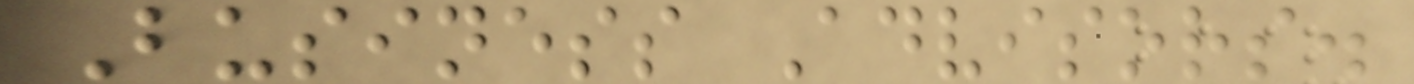Business Advisors.
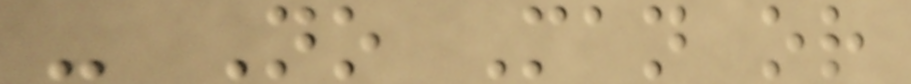- No Man or
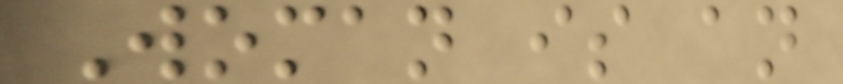Woman is an
